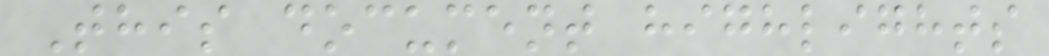This document highlights
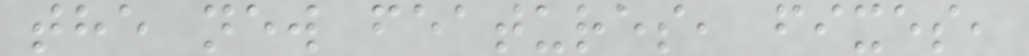the new features, fixes,
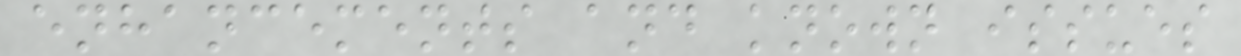enhancements and known issues
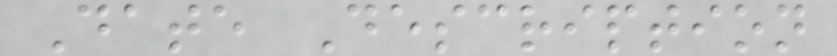Date Description
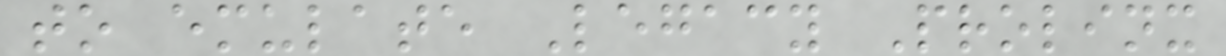to emulate Legacy Prolinx
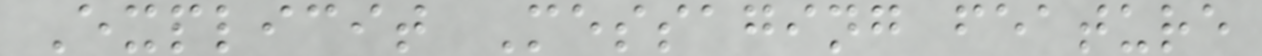Explicit Messaging feature
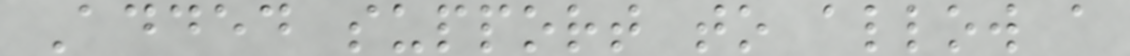Added support to allow a
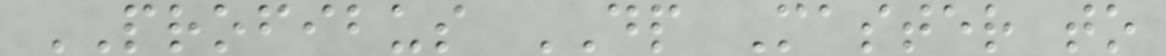PROFIBUS DP Master to
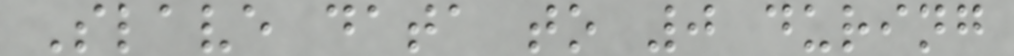Slave data to 0 during
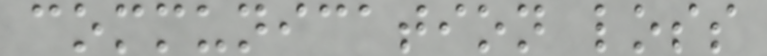communication loss
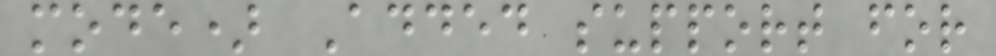mode) Added support for
